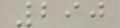290
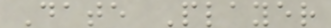Date Player
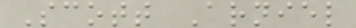Scott Arniel
